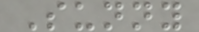Sunny
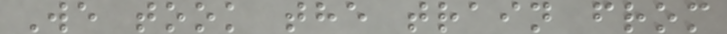We took the train from
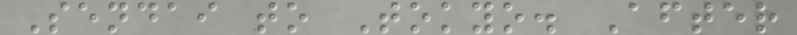Sendai to Tokyo. After
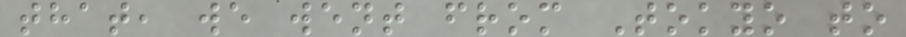that, we went from Tokyo to
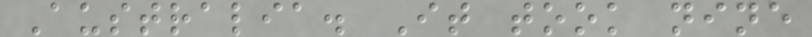Australia. It took nine
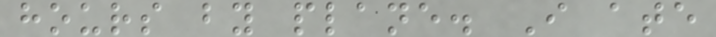hours by plane. I ate
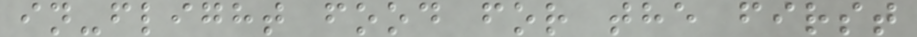in-flight food for the first
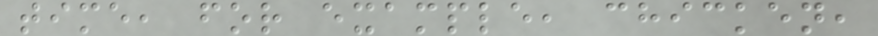time, for example, chicken,
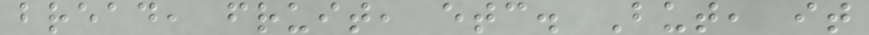bread, fruit, etc. But, it
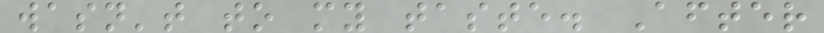wasn't to my taste. After
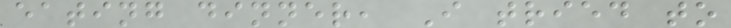eating dinner, I tried to
